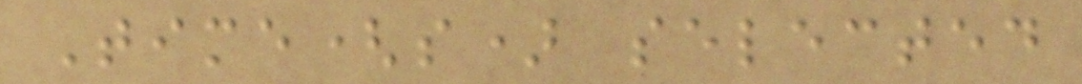Time(s) selected
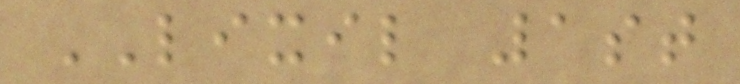LIXIL 1st
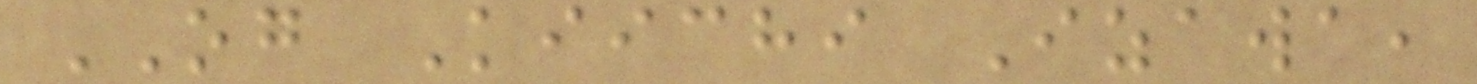OG Kiichi Izawa,
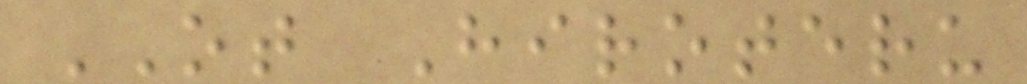OT Hiroteru
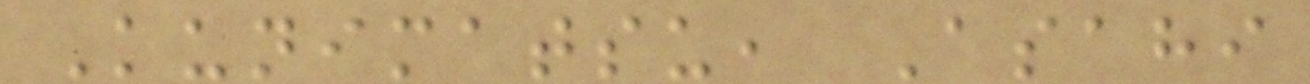Kunimatsu, Asahi
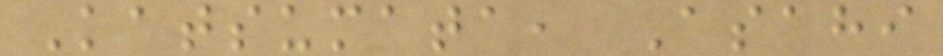Katsumata, Asahi
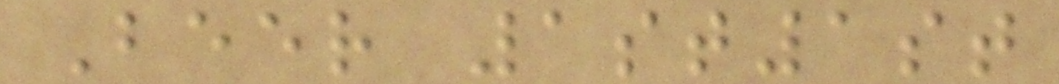Beer 1st1st
